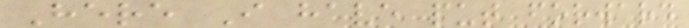Here I have put forward
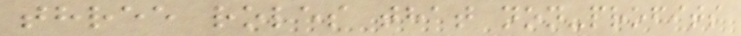three roles that non-profits
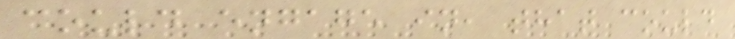could engage in, that could
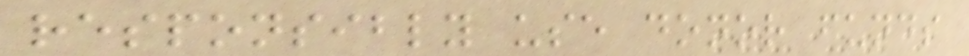responsibly use donor funds
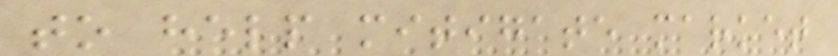to help mitigate market
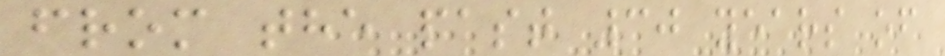from the past 30 years of
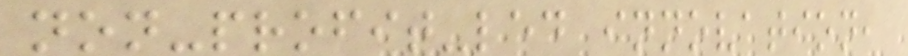non-profit-led innovation,
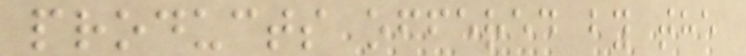products offered by the
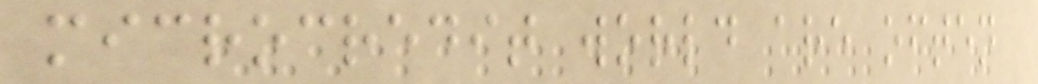microcredit world are often
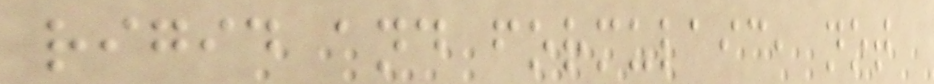rigid and formulaic, not
